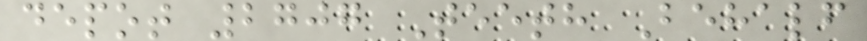depot 2707 Teeth Behalf
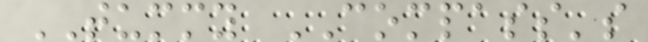TUMMY COMPASS's
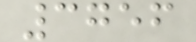3756
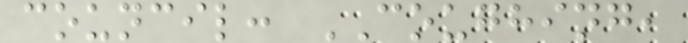council: COUGHING,
